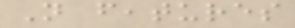Not features
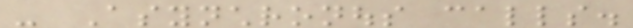- Asynchronous calls.
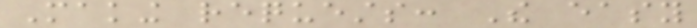Making requests: The easy
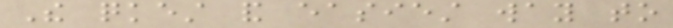The quickest and easiest way to
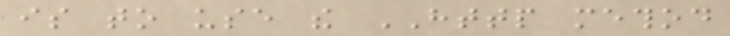is to use the HTTP method
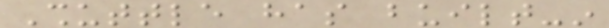Shuttle has built-in
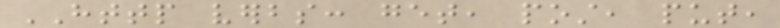HTTP verbs: get, post, put,
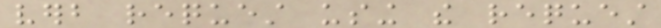verb request using the request
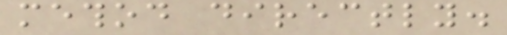method directly.
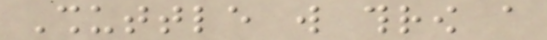Shuttle will throw a
